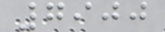7900
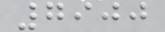7900
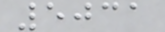5031
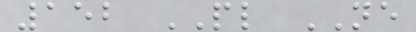152 PL NE
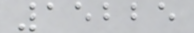15225
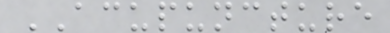ACUPUNCTURE
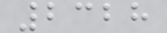2328
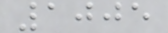1005
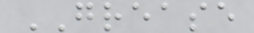GREASE
